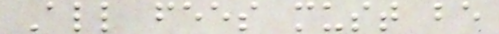All fees must be
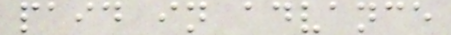paid in advance
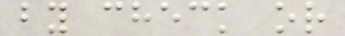by check or
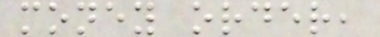money order,
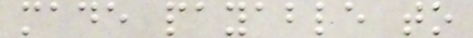made payable to
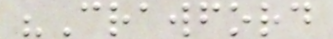"Crawford
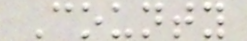County
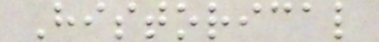Historical
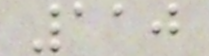110
